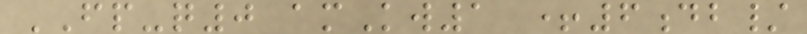FP-q0 amKw1 +6db/
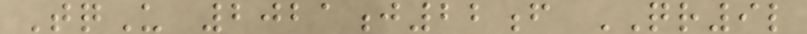TqU 2021j22f QR9l
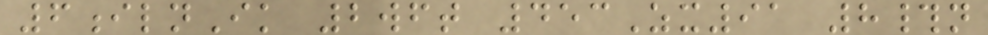6ilnIk 2wft 453Zx91 8#n
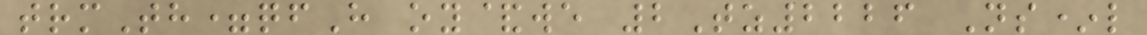trmTh=qfH oy&we 2Tz2226 Ns*l
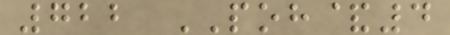722 POH&4
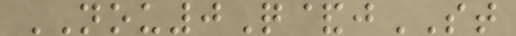NOU0Q&jST
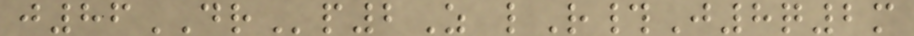j86DRp2Z lR#J8q2m
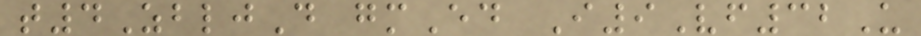t4ZbljD gmEd I9Vf32U
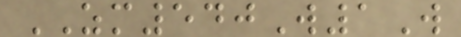ZM540W1W
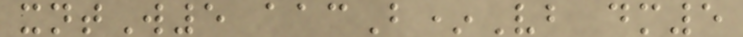xntW5 aacB*Vb dm5
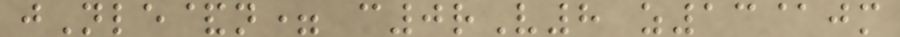jNle&n= c0rV8 z13@jm
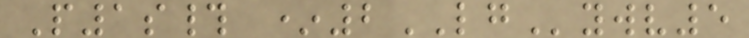P1s# *2LGywv5
